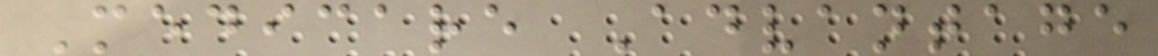Medicare Advantage
